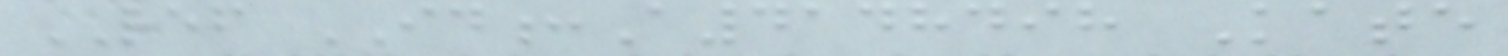REF ID:A4148498 Kate
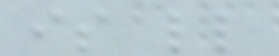is little
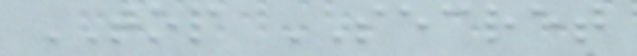TOP SECRET
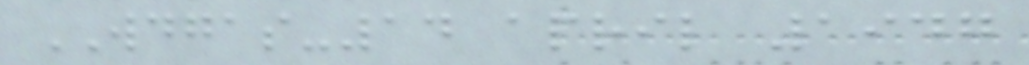WDGAS-14 april 1947
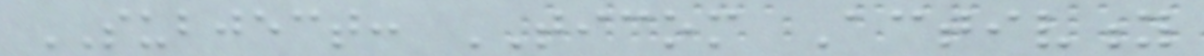SUBJECT: TICOM Activity
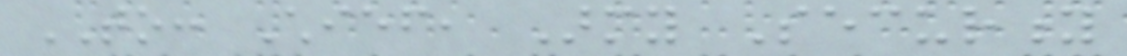TO: Chief, Army Security
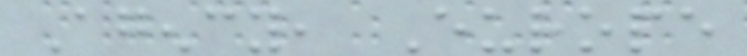Agency, Europe
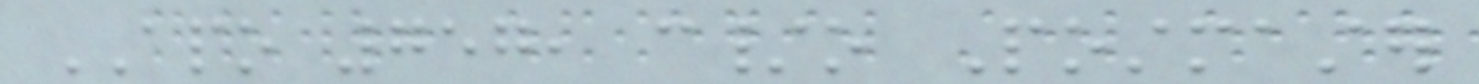APO 757, c/o Postmaster
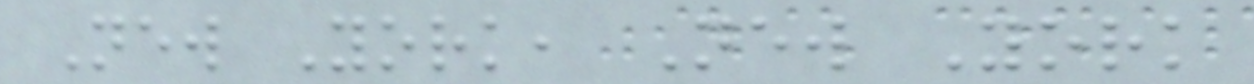New York, New York
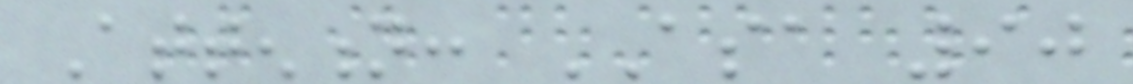Attention: ASA 90
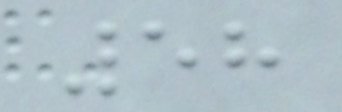58
